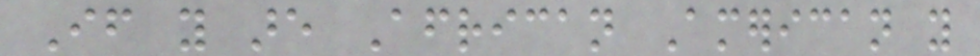If you are African American you
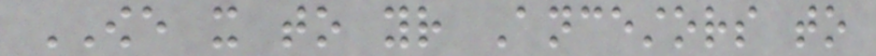OWE it to your Ancestors to
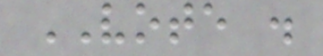VOTE .
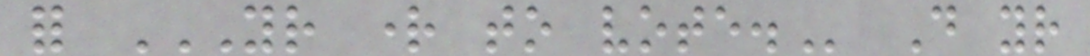for YOUR RIGHT TO VOTE. Do your
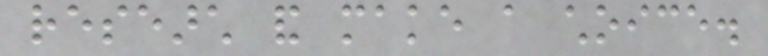research and make a choice.
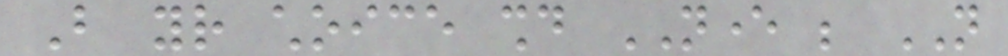But your choice should NEVER be NOT
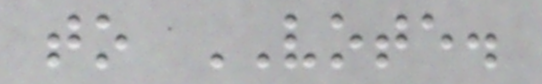to VOTE.
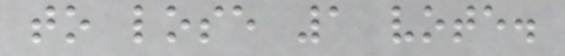to lose 1 vote.
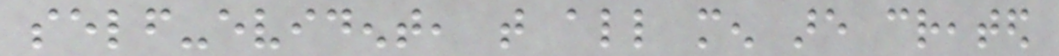self-evident, that all men are created
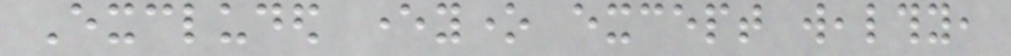Excluded everyone except wealthy,
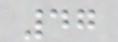47
